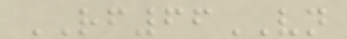RF66VN
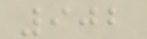902
